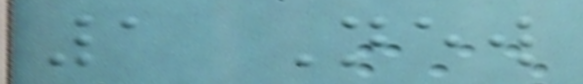1 New
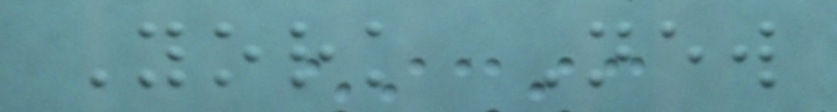York New
